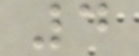4
